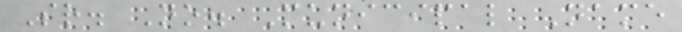Sr. No. Municipal Name
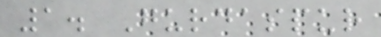1. Gurdaspur
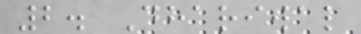2. Dhariwal
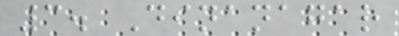3. Dinanagar
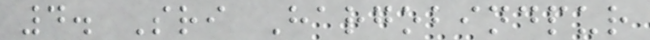4. Sri Hargobindpur
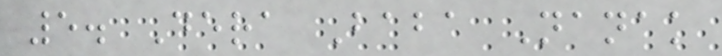5. Dera Baba Nanak
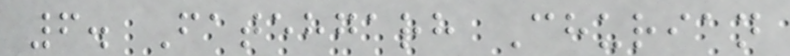6. Fatehgarh Churian
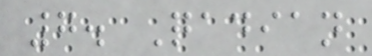7. Qadian
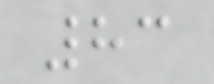83
